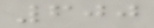600
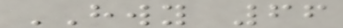HWY 66
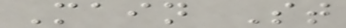Main St
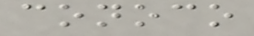conoco
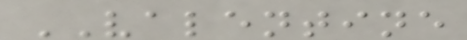VALENTINE
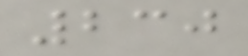230
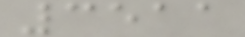3511
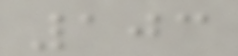103
